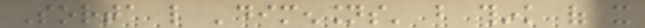Sorta like 'dimensions' but think of it
